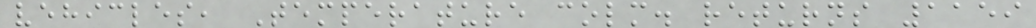vehicles, Temperature colm. returns 1159
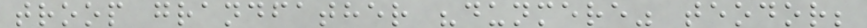troop grandfather "dunmere" teodor;
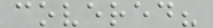covered?
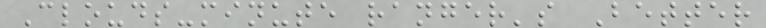Clouds-minute ranger's Better
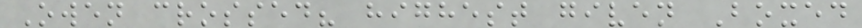Owen crossed? highest given Boxed
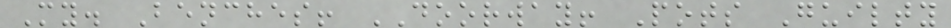My. Benches! DOORWAY! Pots Guilty
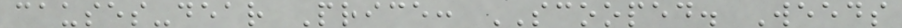causes-dear Price: SCOOPED. Weeds
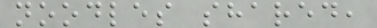noodles shared,
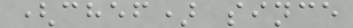(chef) since
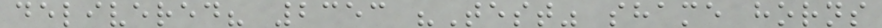delivered? 2353 "Test" shame horns
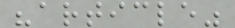"article"
